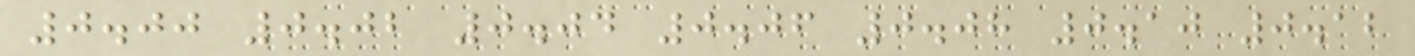0.00 0.02 0.04 0.06 0.08 0.10 0.12
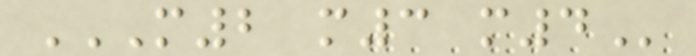M2 M3 M4
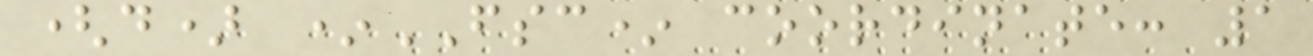(d) *FSC* coordinate: 1
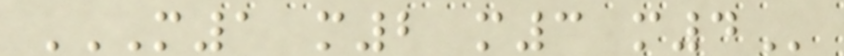M1 M2 M3 M4
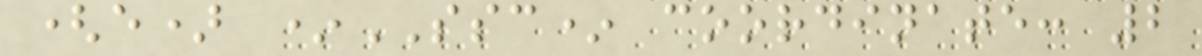(e) *SSC* coordinate: 2
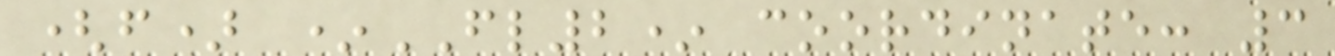(f) *FL2* coordinate: 3
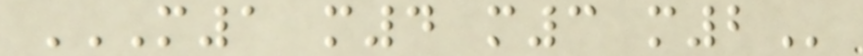M1 M4 M3 M2
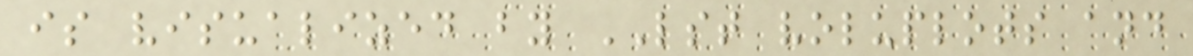is visualized by LST voluplots and
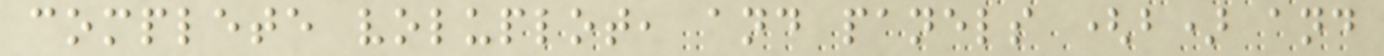complete voluplot, and panels (b) and
